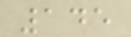145
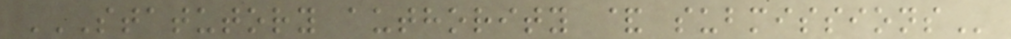STATUTORY AUTHORITY & SUBMISSIONS
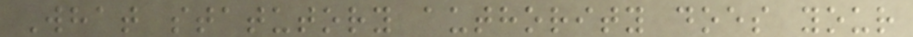What statutory authority does your
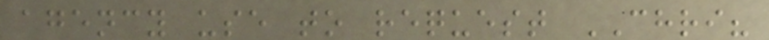agency use to request CHRI?
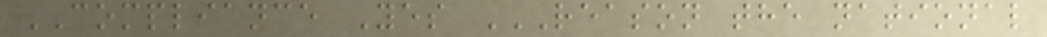COMPLIANCE Yes REASON THE NATIONAL
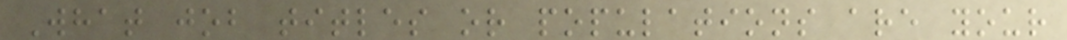What job titles or populations are your
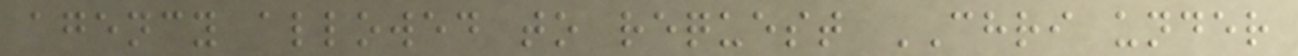agency allowed to request CHRI under
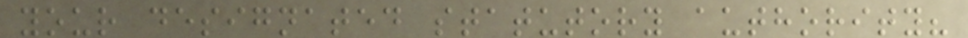your designated statutory authority?
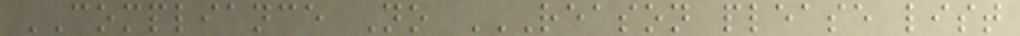COMPLIANCE No REASON PLEASE LIST
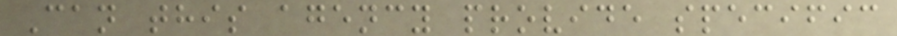Can this agency provide specific
